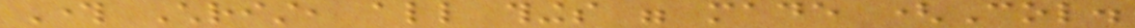Through Christ, all things were made (Col.
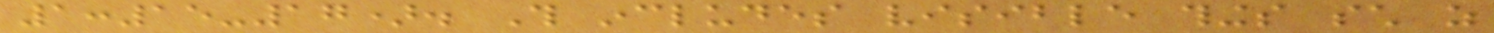1:15-17). This includes visible things such as
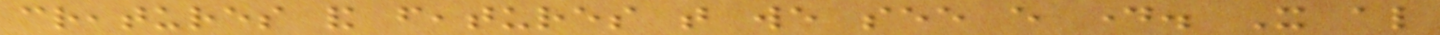creatures and features that we see every day. It also
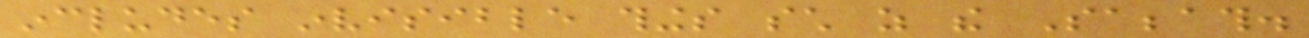includes invisible things such as the Sabbath.
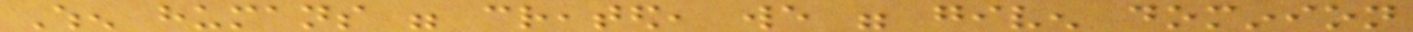When humans were created, we were given dominion
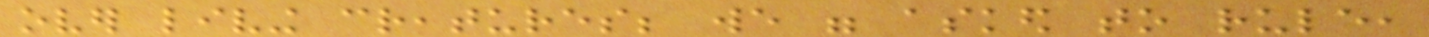over living creatures; we were asked to rule,
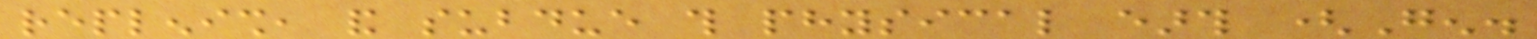replenish, and subdue this physical earth (Gen.
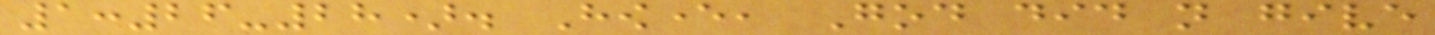1:26-28). However, God did not give
